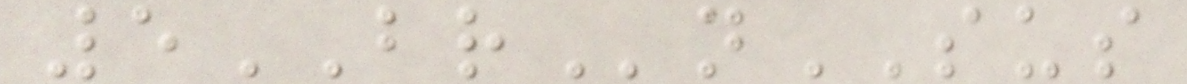5BRnSUS
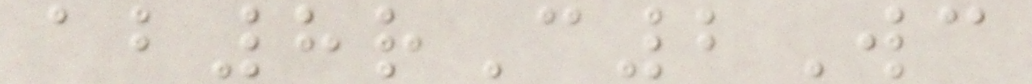ab8rC2Wc
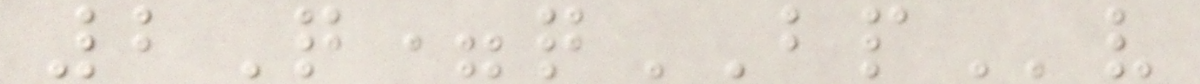2Q=qBPv
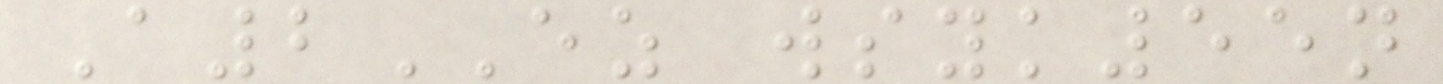A2EZ wsyk55n
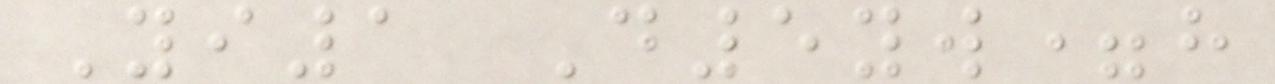Yi1 D5yw=h
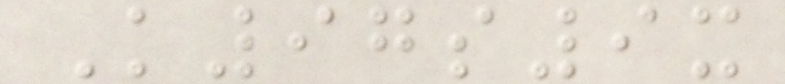K97s9x
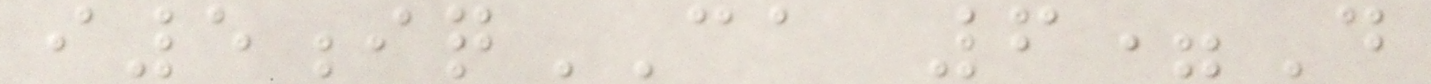i5iqCA 6=D
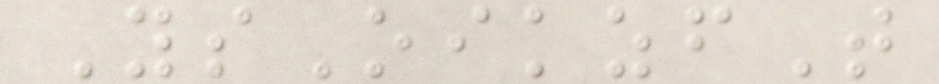YsOikzfT
